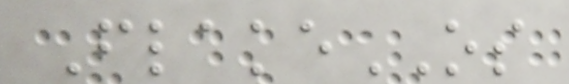FlakeOS
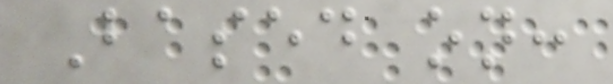Based on:
